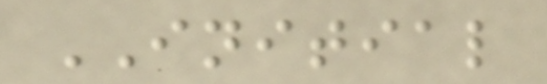INITIAL
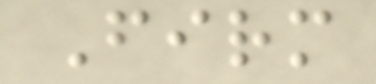Firm
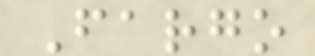Fargo
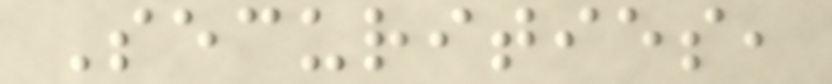Securities,
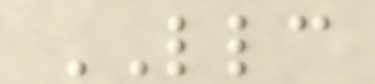LLC
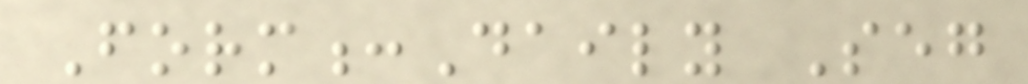Form:Daily Seg
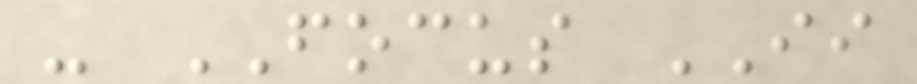- FOCUS II
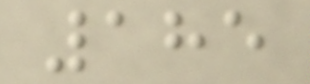185
